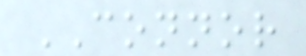CONNOR
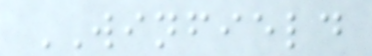WINFIELD
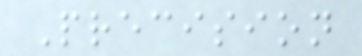Precision
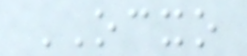OCXO
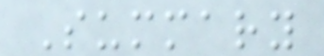Summary
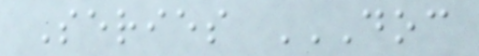Series DOC
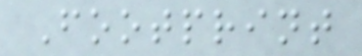Footprint
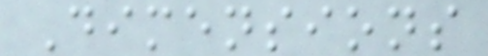Dimensions
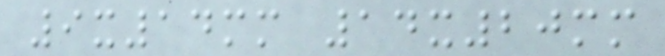9x14mm 14x20mm
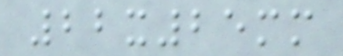22x25mm
